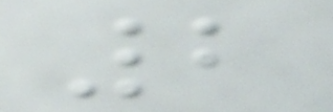2
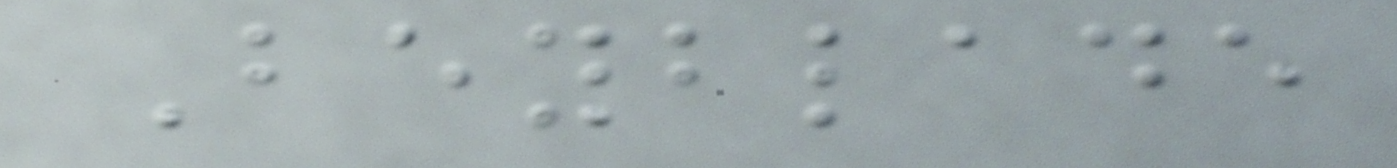Beyblade
